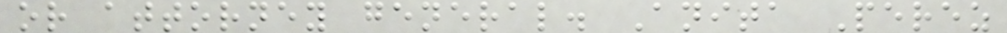or attorney general. Anita Perez
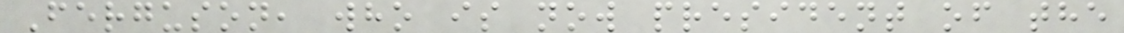Ferguson, who is now president of the
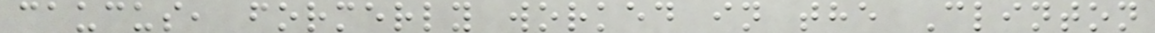caucus, formerly worked in the Clinton
